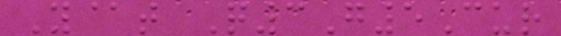Y@t Q3G5Cur
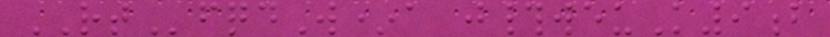RTfqdW*a j#weuK9b
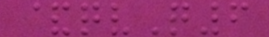&qvQ6
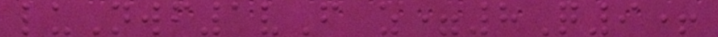luNwf1vF z=8Q9+
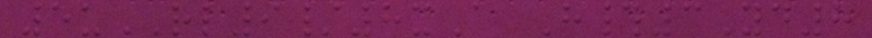5uRL9/8xA H#3Yd8
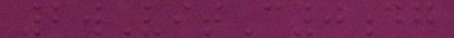2wVitC0dg
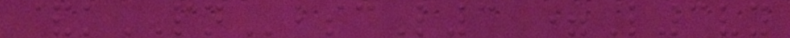&kPNbscL3 =L3vy
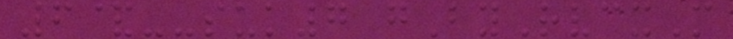6&--suk7 gByRvcxM
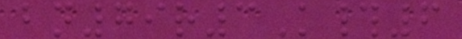bn79r3K#6
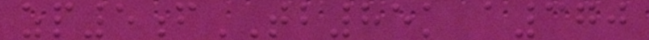zp5fTB85k a370
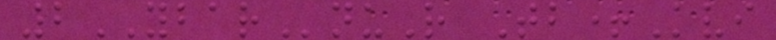2YBARnuR Tb+Kvi
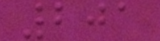201
